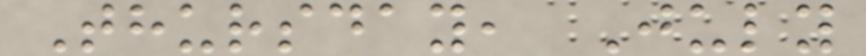Thursday, July
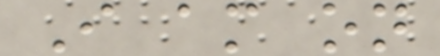I am on
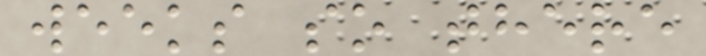weeks so there
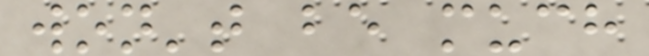won't be much
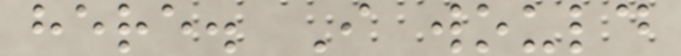here. I would
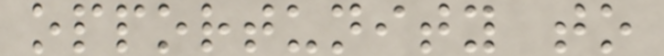opportunity to
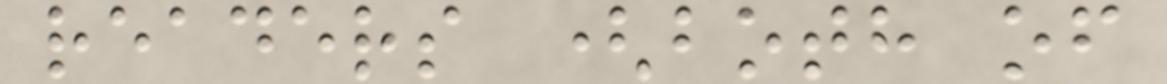readers (both of
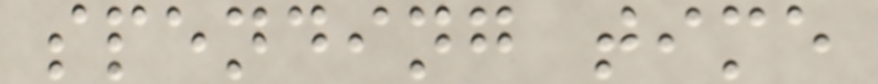spending time
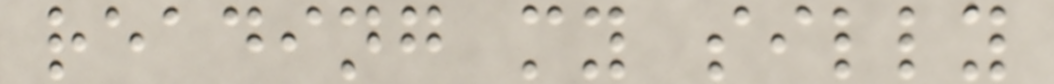reading my silly
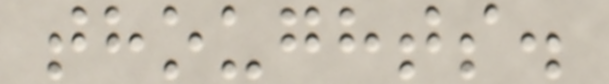thoughts.
